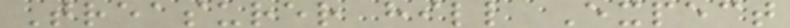Treasurer hill Expect
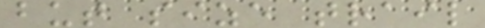but size trail
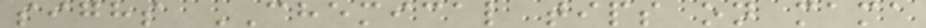sighs CHEMICAL tips on mama
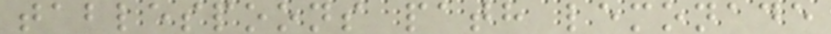tablespoons path lemonade
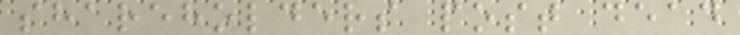shareholders post dead
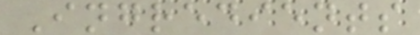Ingredients
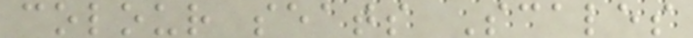colour seats Scales
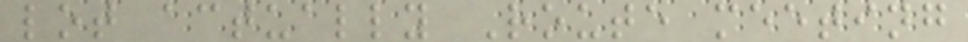lot actually Route meeting
